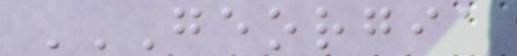GEORGIA
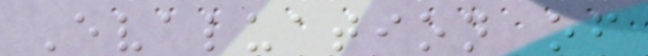Evaluation of
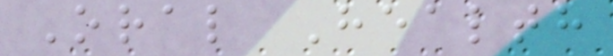Oral Health
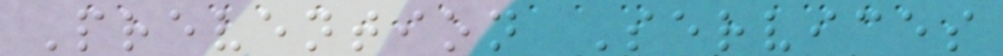Prevention Services
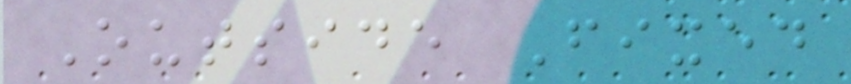Outside Fixed
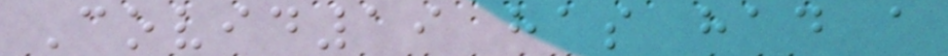Covid19 has had a
